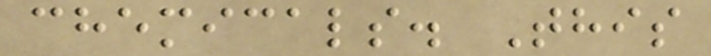chemicals. This
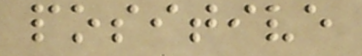positive
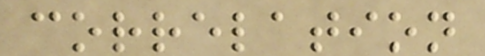correlation
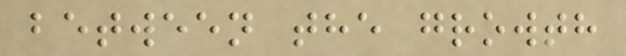between the growth
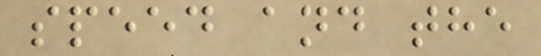speed and the
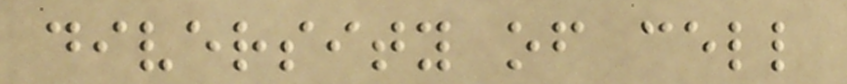diversity of cell
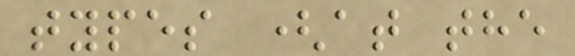types (at the
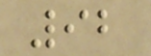92
